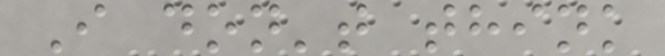I don't think
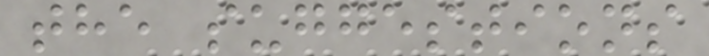the suggestions
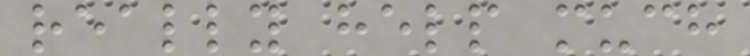really help much
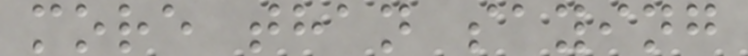more than saying
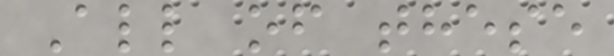All of these
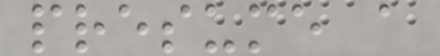presume a
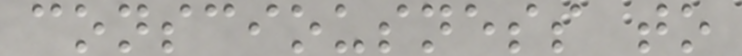consciousness to
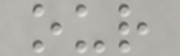our
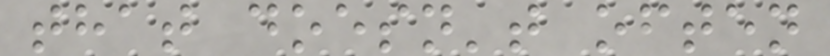that doesn't often
